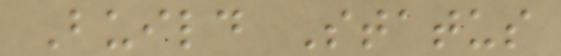Build Status
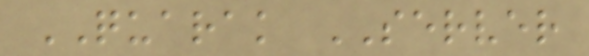QUARAK SERVER
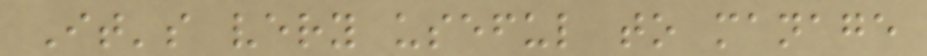It's very useful to manage
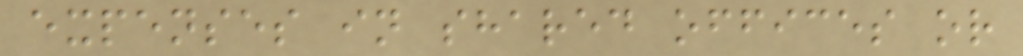expenses in shared offices or
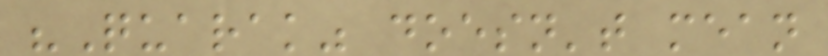"Quarak" doesn't mean
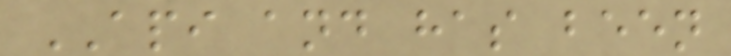API and has been
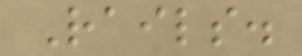Rails.
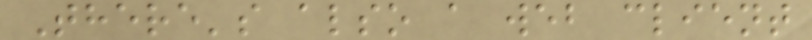There's also a web client
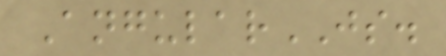AngularJS.
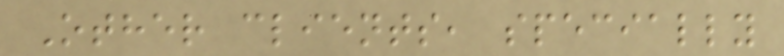Other clients, specially
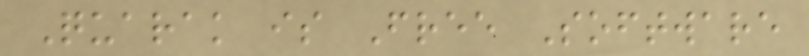Quarak is Free Software
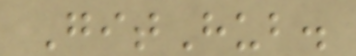GitHub.
